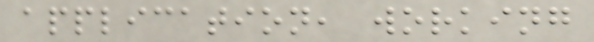application, working
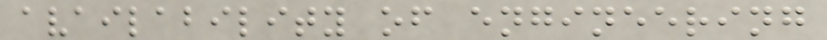availability of engineering
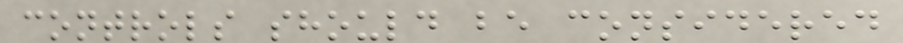controls should be considered
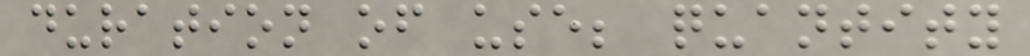duration of use; quantity
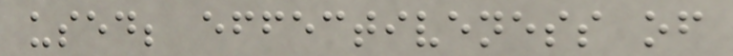used; effectiveness of
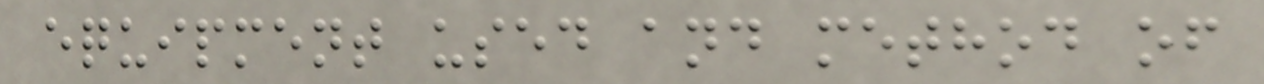equipment used and method of
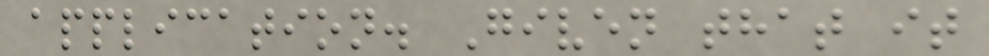application. Given that it
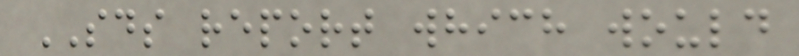SDS report which would
